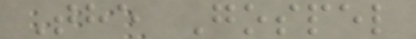The Gospel
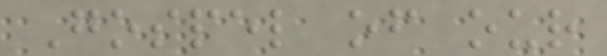Gospel of our
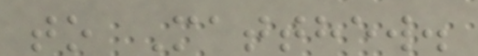to Matthew.
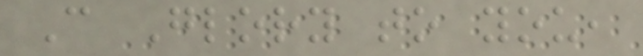C Glory to you,
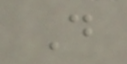D
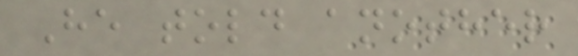He told another
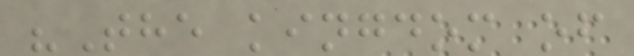"The kingdom of
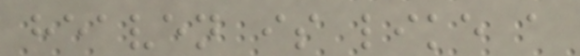heaven is like a
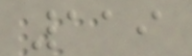119
